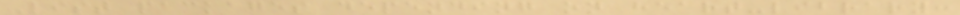List packages depending on heart-library:
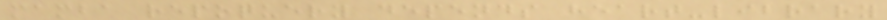mamba repoquery depends heart-library
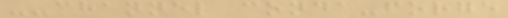--channel conda-forge
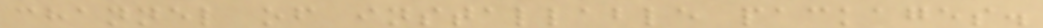channel of installable packages.
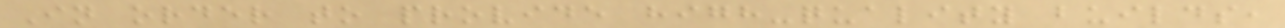In order to provide high-quality builds,
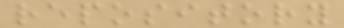repository
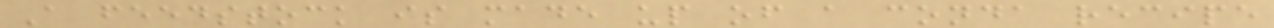A feedstock is made up of a conda recipe
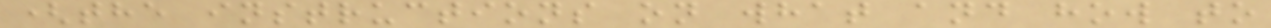(the instructions on what and how to
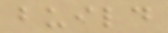build
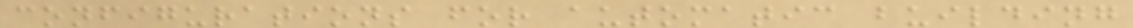configurations for automatic building
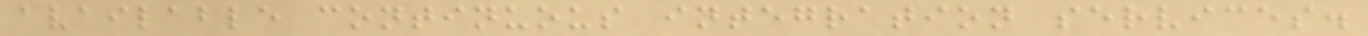available continuous integration services.
